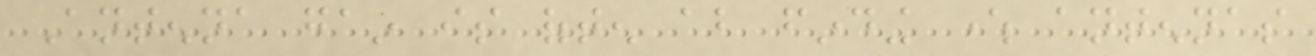Antenna gain is often about finding where antennas
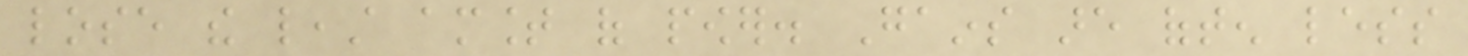lose the least amount of power. Gains are often less
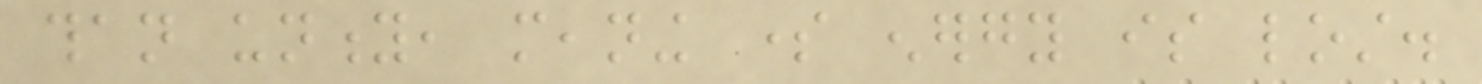than unity, meaning some energy is lost.
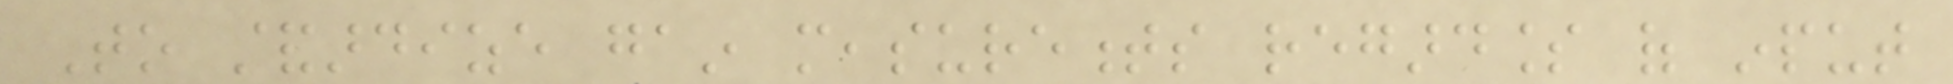To standardize gain measurements regardless of input
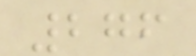276
